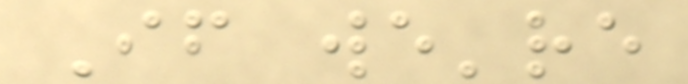If we're
